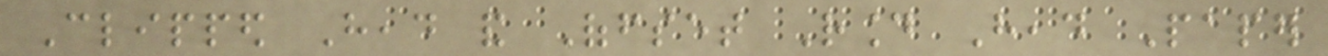Clipped Head and Offset Round Head Paper
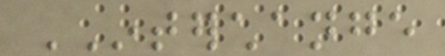INTERCHANGE
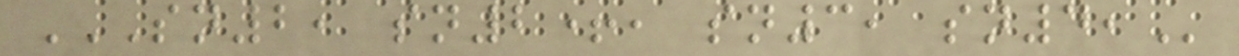SN2, SN2+, SN3, SN4,
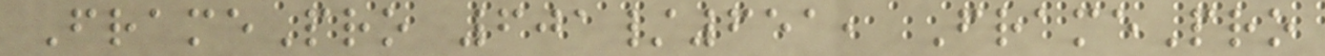FramePro 601/651, FramePro
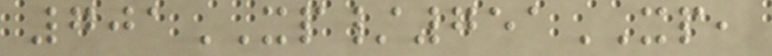701XP/751XP,
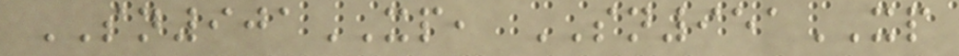SN901XP, SN951XP
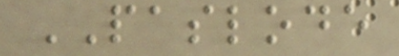PASLODE
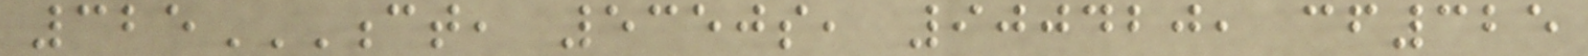325CT, 5350S, 900420, CF325
